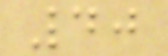40
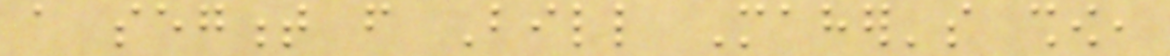a segment from Bill Maher's show,
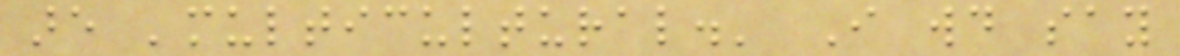are 'multicultural.' I would say
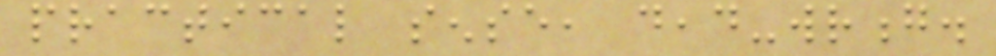practical sense, dead-wrong.
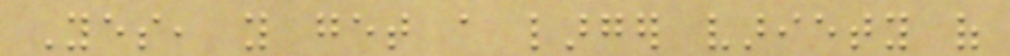Yes, you get a larger variety of
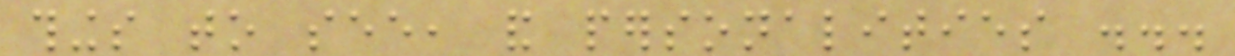things to see, and personalities ...
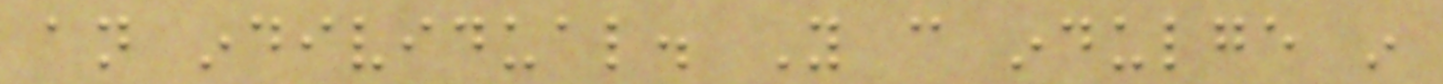an individual. You can indulge in
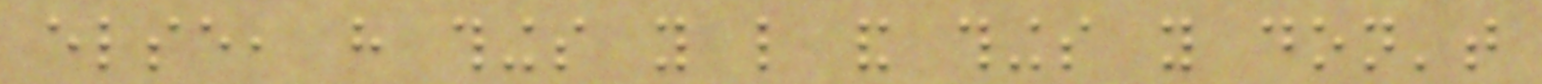else, have things you like and things you don't
